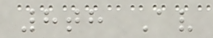8th Av
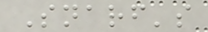Snarf's
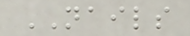NAILS
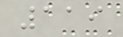119
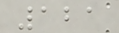121
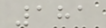181
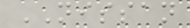NISSAN
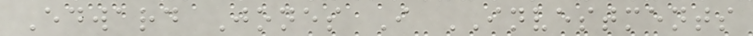Edward Jones I INVESTMENTS
